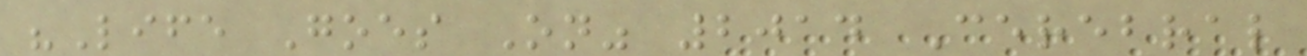"Life Goes On" 2014 Cerebral
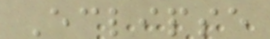Eclipse
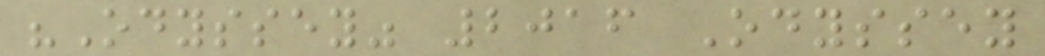"Odyssey" 2016 Odyssey
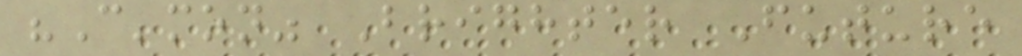"C'mon" Brighter Future
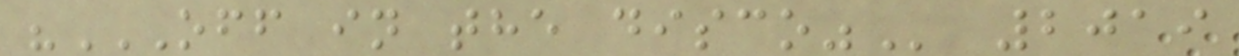"OFF IN THE DISCO" 2019
